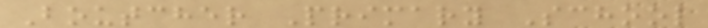Boutcher Primary School
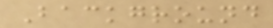Background
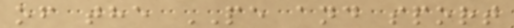of the PE and sport
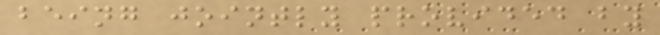being jointly provided by
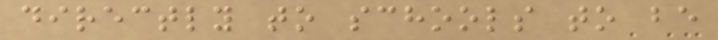directly to schools to be
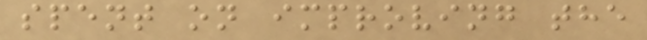spent on improving the
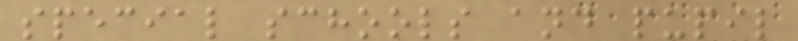special schools and pupil
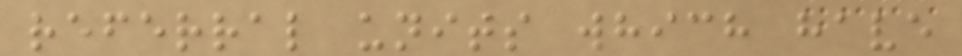referral units which have
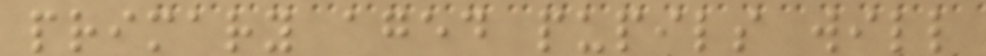primary aged pupils will
